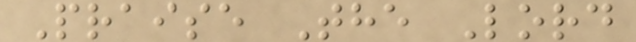Praise The Lord
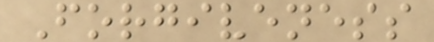Forgiveness
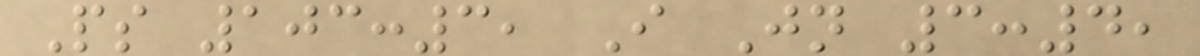Ps 103:3, I Jn 3:4,
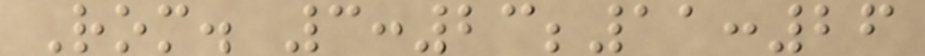Rom. 3:23;11:26
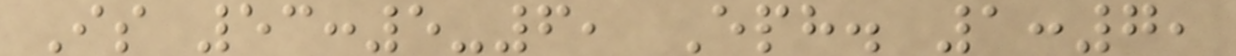Is 53:5-6, Eph. 1:7,
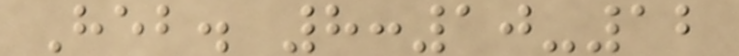Heb. 8:10-12
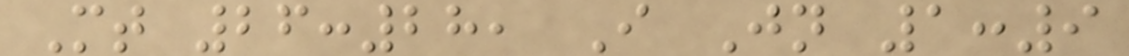Mt 26:28, I Jn 1:9
